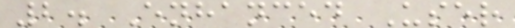2. Enhanced User
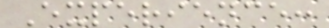Experience:
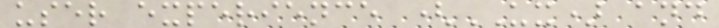user experience (UX) and
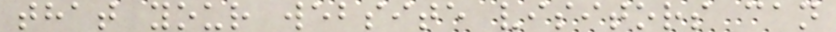that your website visitors can
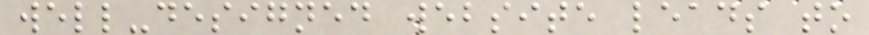well-designed website leads to
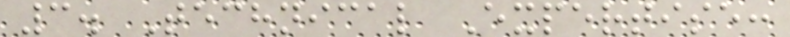3. Technical Expertise:
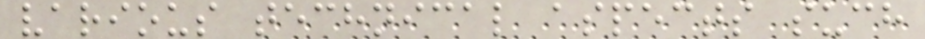various technical aspects such
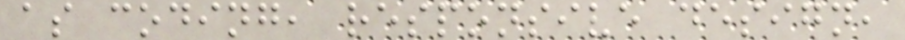as coding, responsive design,
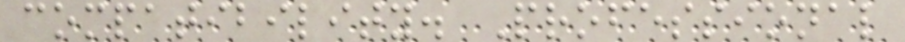compatibility. Professional
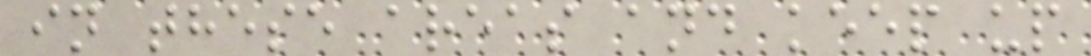in these areas and keep up
